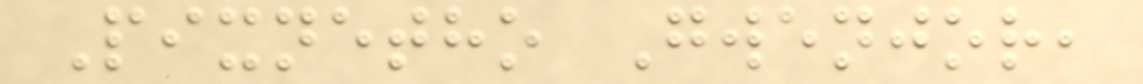Pixnetho Gwenjor,
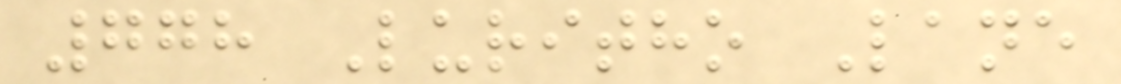778 Luritho Lane
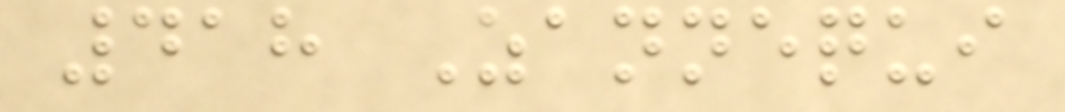418 Zannequi
